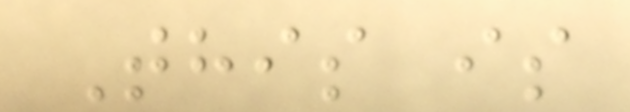This is
